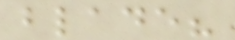blade?
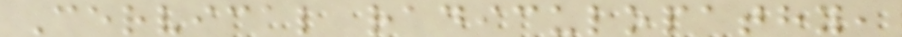Cervical radiculopathy,
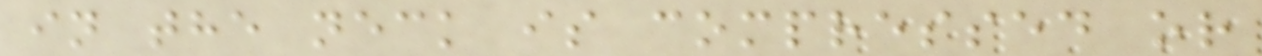in the neck is compressed or
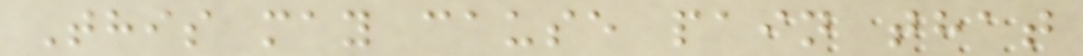This may cause pain that
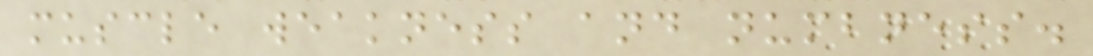muscle weakness and numbness.
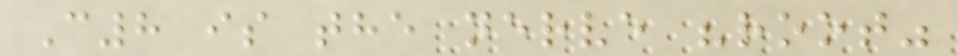C8 is the nerve "root"
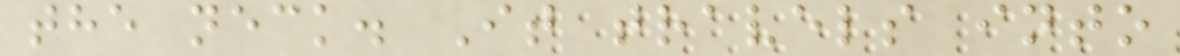the neck. It travels into
